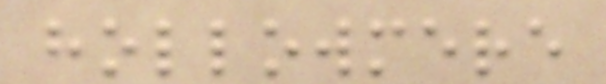hollowmere
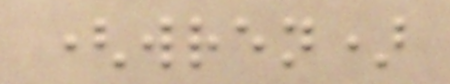(wren)
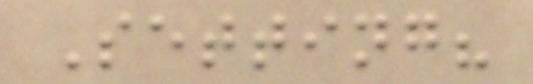Setting?
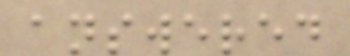answered
